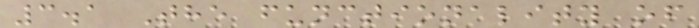3.1 The functionality of
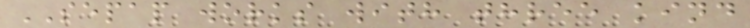SEPAP works with three kind
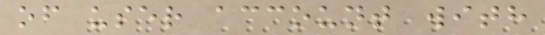of user account with
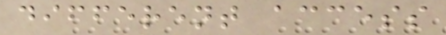different access
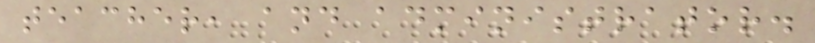teacher, and administrator.
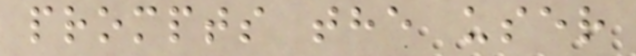prompts the user
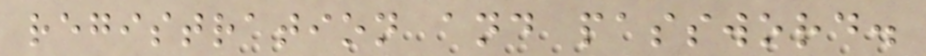registration and password.
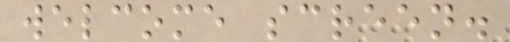welcome screen.
